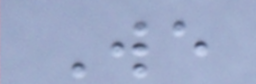We
